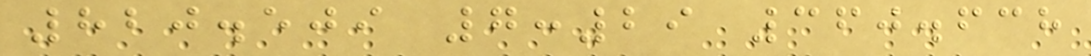820.509 7:29 360.638
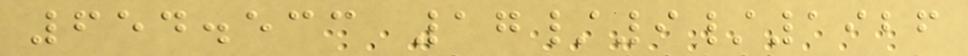654.533 17/9/1926
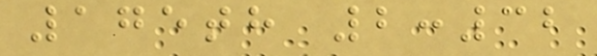175th 2:32
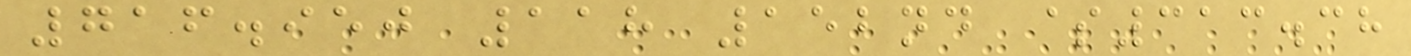716.950 118 152nd $313.38
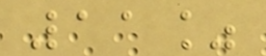11%
